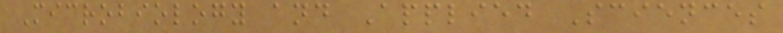Microbiology and Applied Sciences
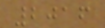2016
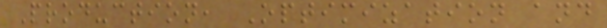Production, Optimization and
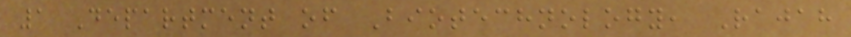1 Department of Biotechnology, Rajah
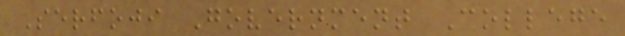Serfoji Government College
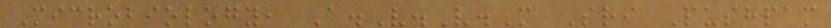Microbiology, A.V.V.M Sri Pushpam
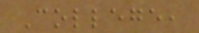College,
